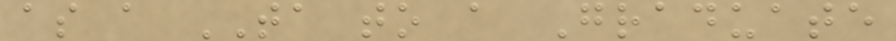as a TA to a Graduate
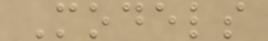Models
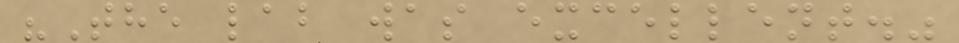"The lab was excellent."
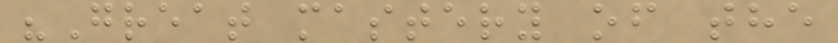"Great mastery of the
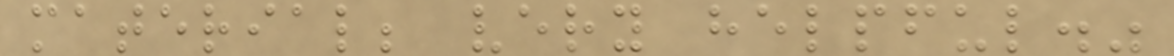material; very helpful."
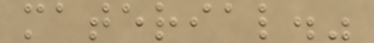material."
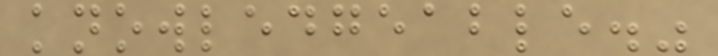knowledgeable."
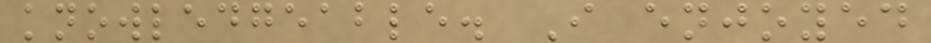knowledgeable. I enjoyed
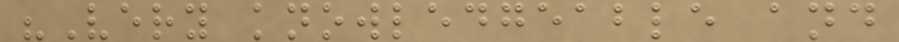"Very knowledgeable and
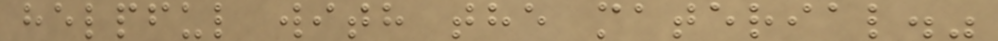helpful with the material."
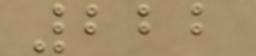222
